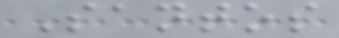Santos
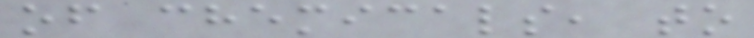of chemicals, to
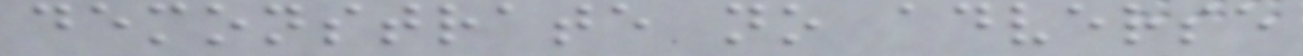demonstrate no adverse
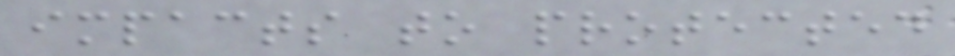impacts to protected
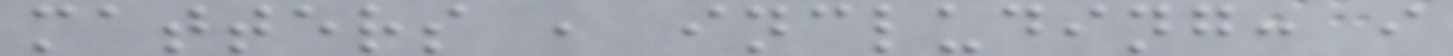matters , including: i
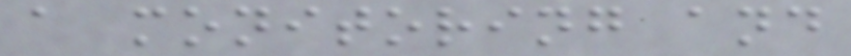a monitoring and
